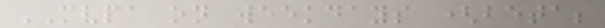MVPA on weekdays (beta;
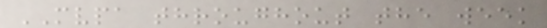MVPA throughout the week
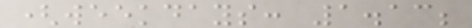(weekdays: 1.13;
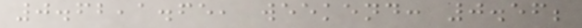0.62,1.65, weekend: 0.56;
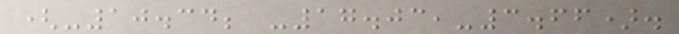(-10.34; -17.03,-3.66).
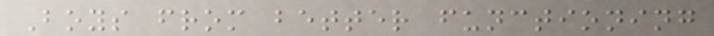Boys from better functioning
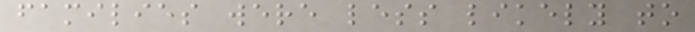families were less likely to
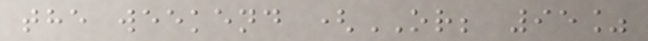the weekend (OR; 95%
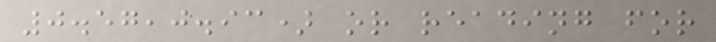0.57,0.93) or reading for
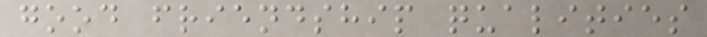good friendship qualities
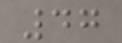47
